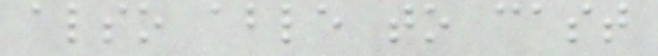also able to cast
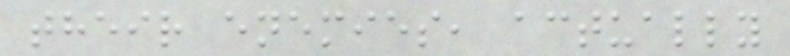their enemies, actually
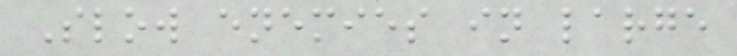Slow enemies in large
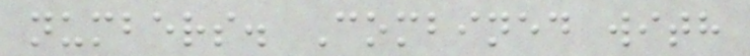numbers. Combined with
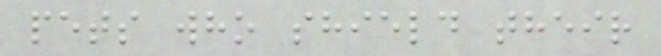pets who shield their
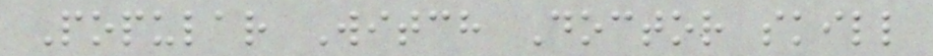Popular Witch Doctor skill
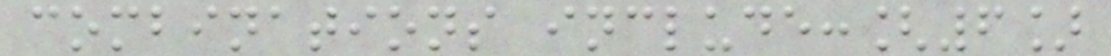combinations include:[6]
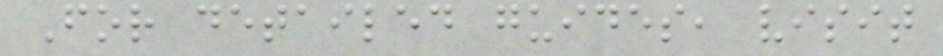For detailed guides, visit
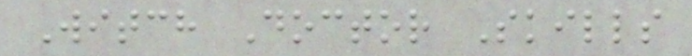Witch Doctor Skills
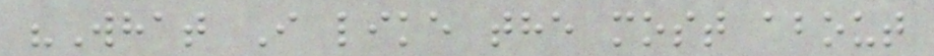"What I like the most about
